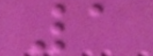1
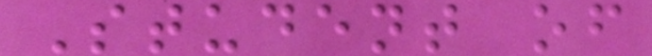Student of
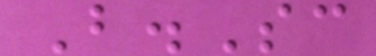B.Sc
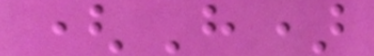(H)
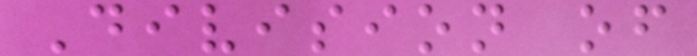Division of
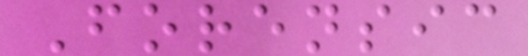Forensic
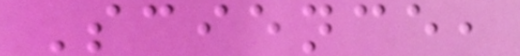Science,
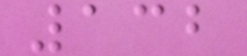132
